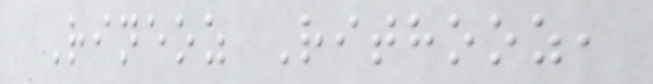Rineoz Rithooz,
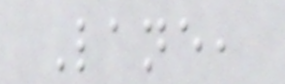Lane,
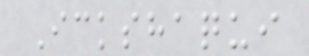Ickshaqui
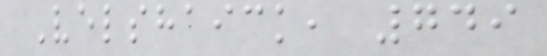Velshaick, 749
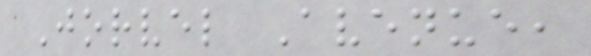Jorvel Avenue,
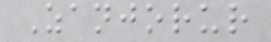Zanjorur
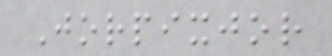Jorpixjor
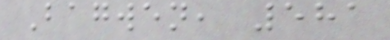Bagwen, 581
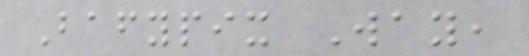Bafypix Way,
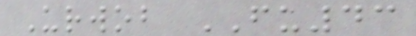Urwob FU43
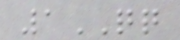1QQ
